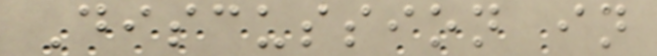Discussion in
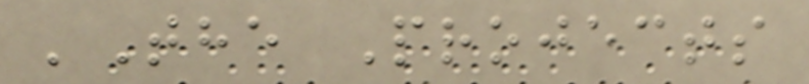'The Projects
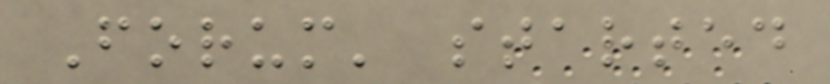Forum' started
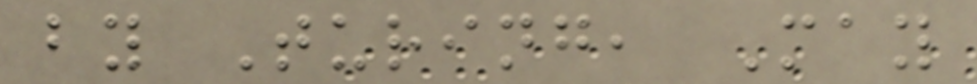by Turing, May
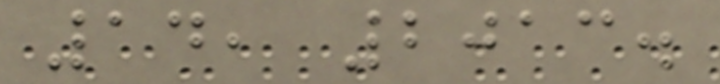14, 2013.
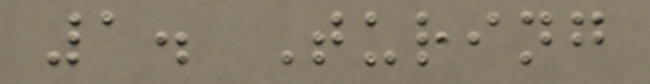1. Turing
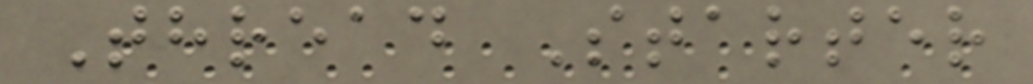Thread Starter
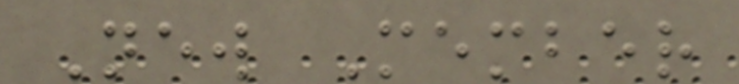New Member
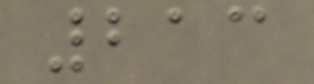213
